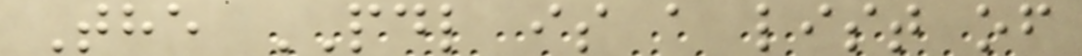The PDL is a list of
